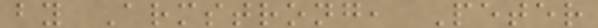by Armstrong, Peter
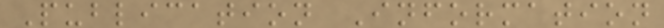Publication Information
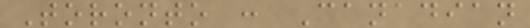Toronto : Canadian
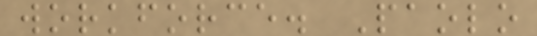workforce. Paolo
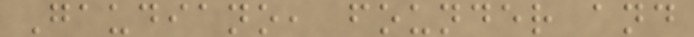Gaudiano, founder and
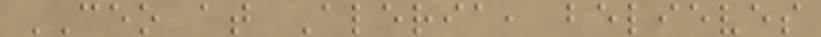CEO at Aleria, believes
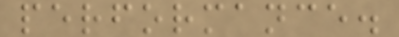performance.
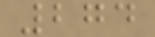274
